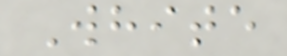White
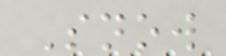Snow
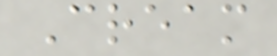Cream
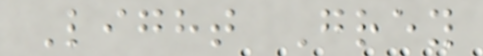Light Grey
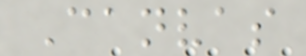Canvas
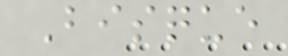Bisque
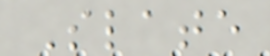Slate
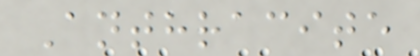Anthracite
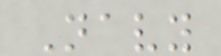Navy
